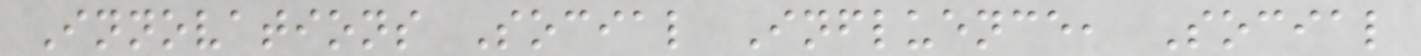Innovations Social Influence, Social
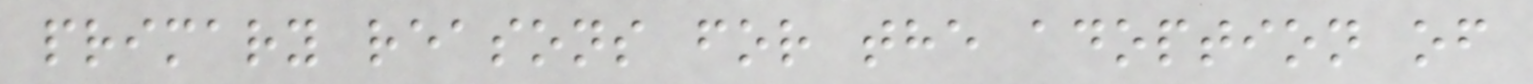primary reasons for the adoption of
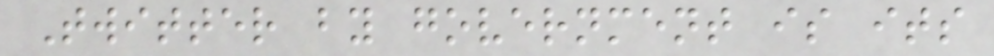Twitter by government is its
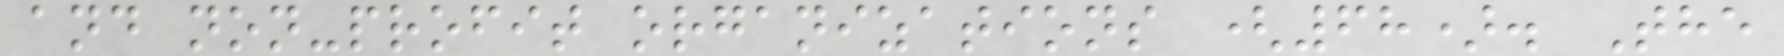and non-profit organizations (68). The
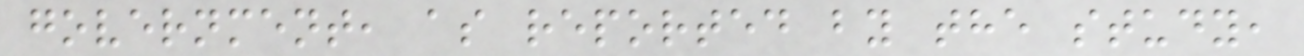government, as reported by the study,
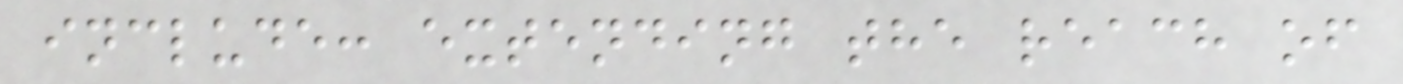include: extending the reach of
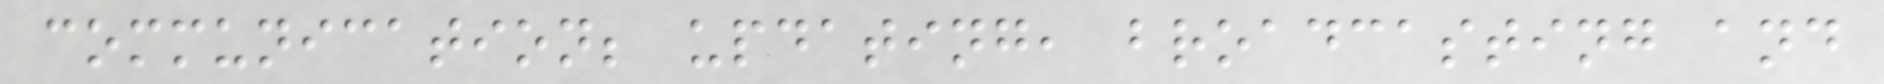communication; updating, broadcasting and
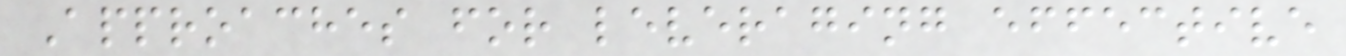Approaches for leveraging effective
